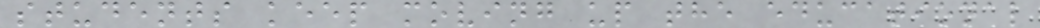students keep moving up the educational
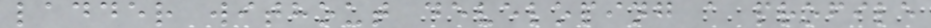ladder without developing a profile
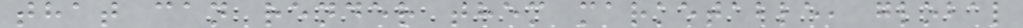that can render them marketable, global
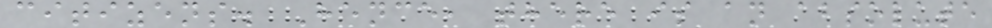citizens. Hence, there is an absolute
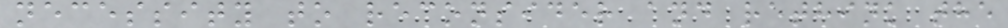necessity to reconsider and rethink the
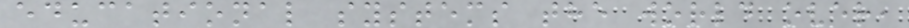educational systems the world over,
